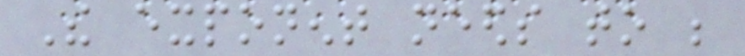The exponent needs to be
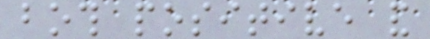both positive and
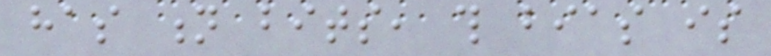has n bits, this bias is
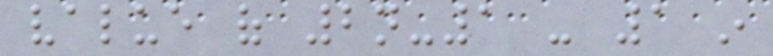value of 2n-1 - 1 in
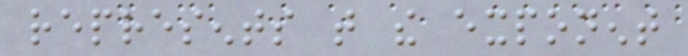represents that the exponent
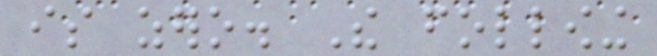is zero. The following
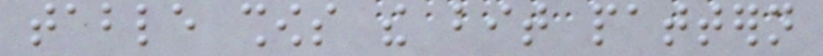table shows the bit pattern
